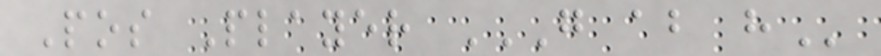Pos Player G AB H
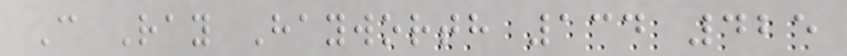C Ray Hayworth 134 425
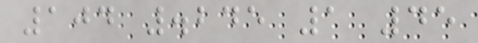104 .245 1 45
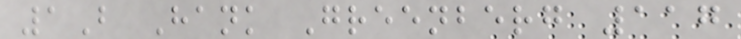1B Hank Greenberg 117
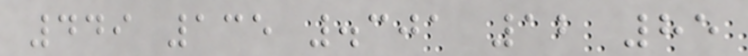449 135 .301 12 85
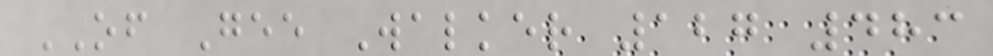OF Gee Walker 127 483
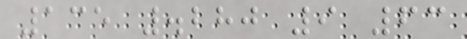135 .280 9 63
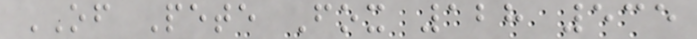OF Pete Fox 128 535
